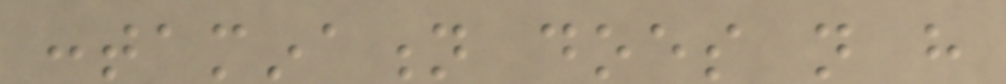contamination does not have
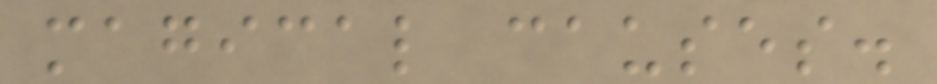magical causes.
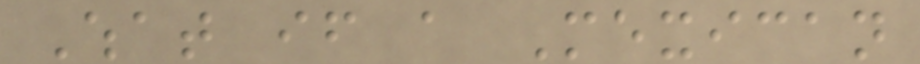What if a Mexican
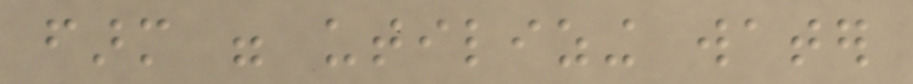farm were utilizing water
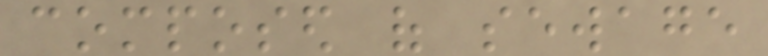composed of sewage
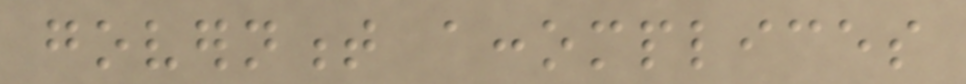government accomplices
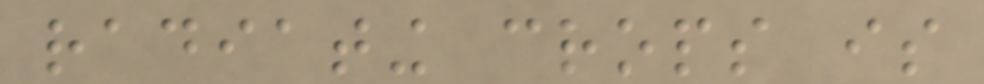radiating crops is
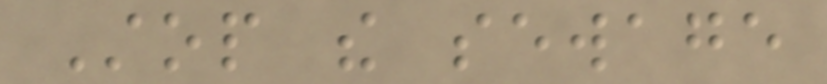Stop the sewage
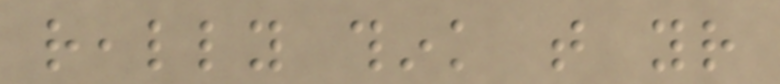really think that your
